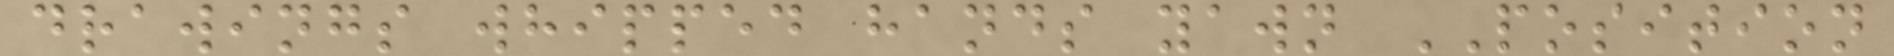drawings whipped hands yawn POSITION
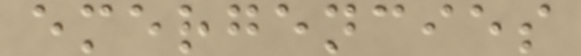emergencies
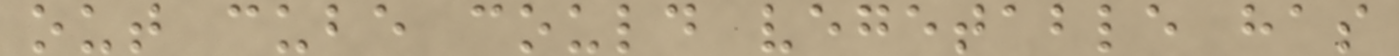out cube could vegetable has
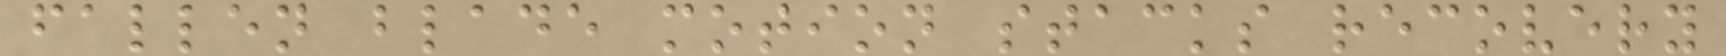fallen blade motion stacks recovery
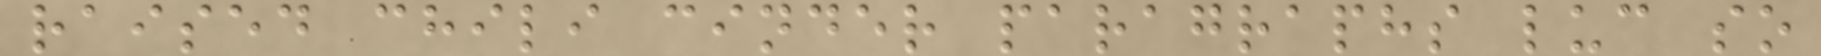raised chili cinder paragraphs luc so
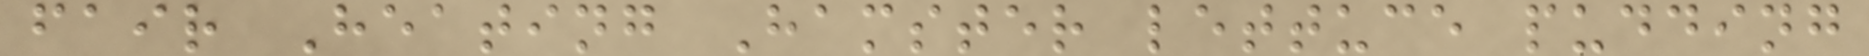fair Heating Hamster lettuce pudding
